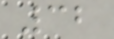32
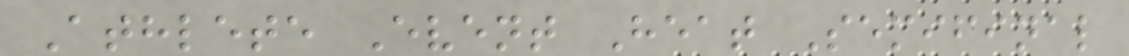Athlete Event Heat Semifinal
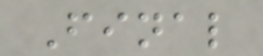Final
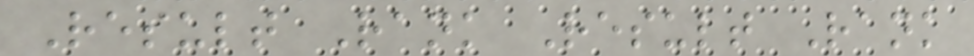Result Rank Result Rank
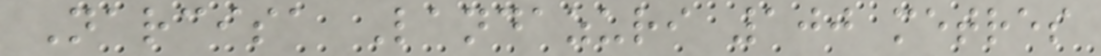Narcisa Landazuri 100 metres
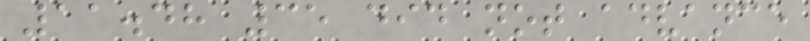11.48 35 did not advance
